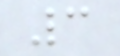3
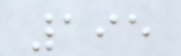195
